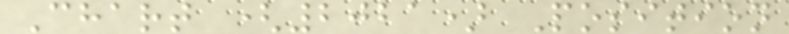Chart (2021) Position
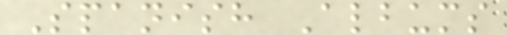Spanish Albums
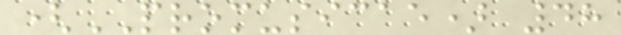(PROMUSICAE) 48
